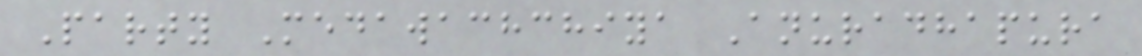Party Medawachchiya Anuradhapura
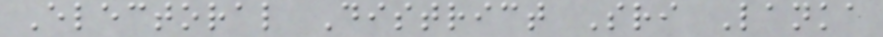Electoral District Sri Lanka
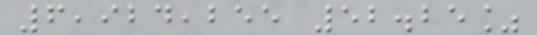6,924,255 52.25%
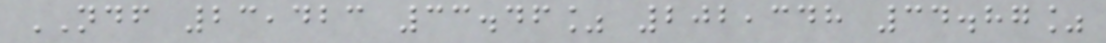NDF 23,423 33.46% 202,348 34.87%
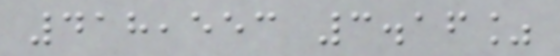418,553 3.16%
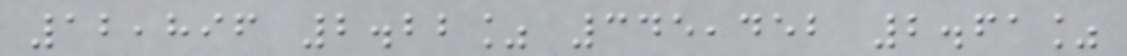12,896 2.22% 345,452 2.61%
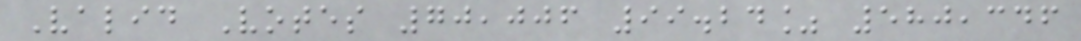Valid Votes 70,006 99.24% 580,346
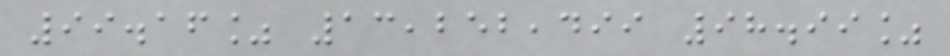99.16% 13,252,499 98.99%
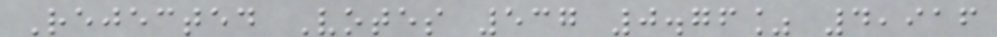Rejected Votes 537 0.76% 4,916
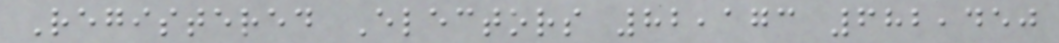Registered Electors 82,173 682,450
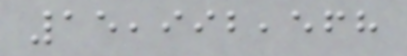15,992,568
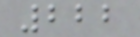222
